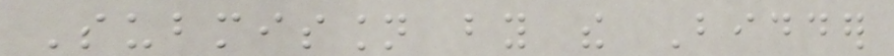Submission by the Bidder
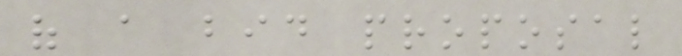of a bid proposal
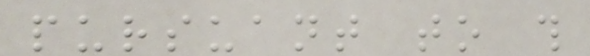pursuant to this
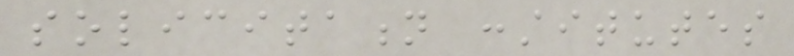solicitation constitutes
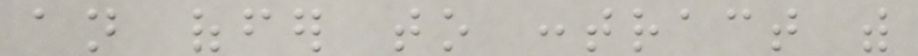an offer to contract with
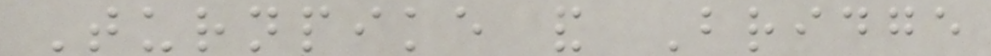Turnpike and Bridge
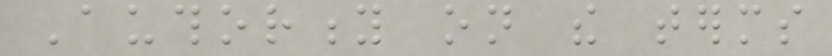Authority on the terms
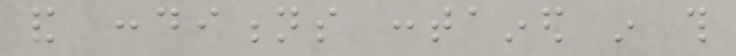and conditions contained in this
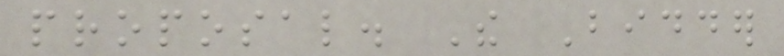proposal. The Bidder
